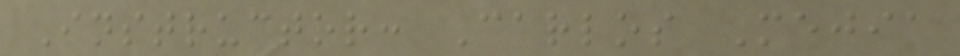Instructor: Carlos Mejia
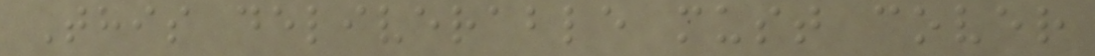This deliverable must cover
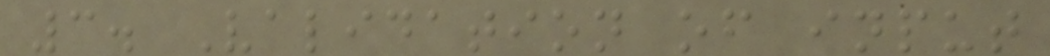3. Validation of input
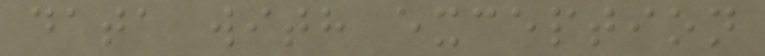data with exception
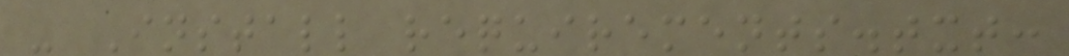- Install requirements.txt:
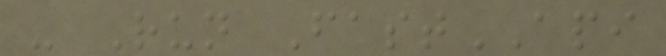- Run FastAPI
